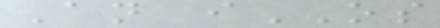An iOS
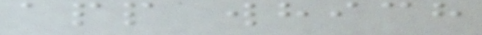app which
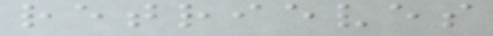retrieves
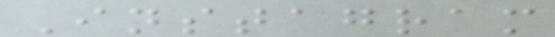Instagram
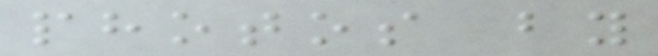photos by
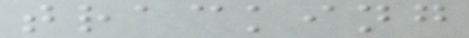tracking
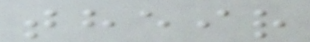their
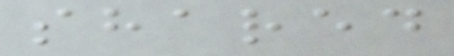shared
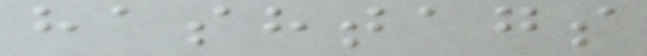hashtags
